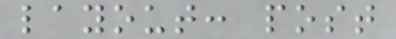layout: post
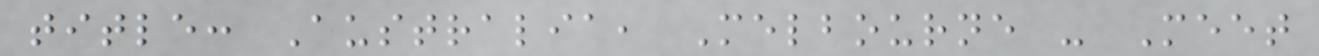title: Australia, Melbourne - Meet
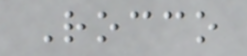Rocco
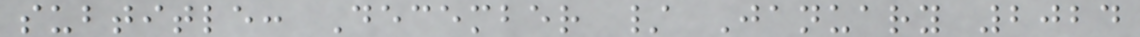subtitle: December / January 2024
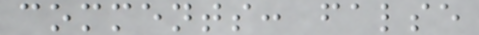comments: false
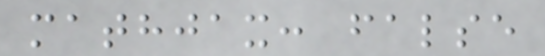mathjax: false
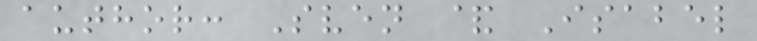author: Sven & Isabel
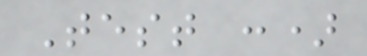Test :)
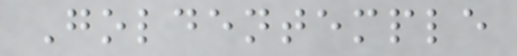Goldentemple
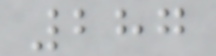287
